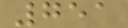751
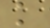k
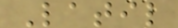Latil
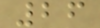26
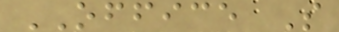OFFICE S
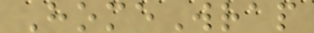HomeWrap
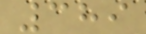389
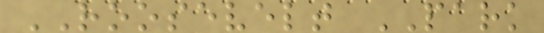ROOSEVELT PARK
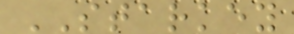STARKEY
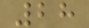28
